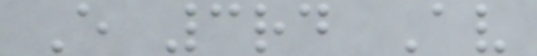E 3rd Av
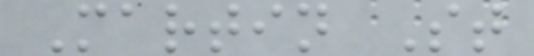Martin St
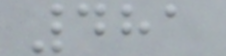481
